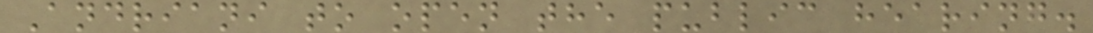Andriani to open the public hearing.
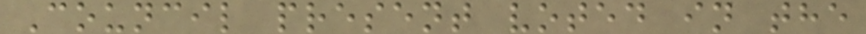Council present voted in the
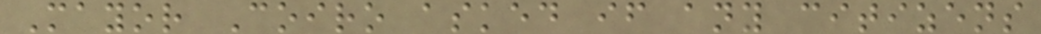Mayor Coiro asked if any citizens
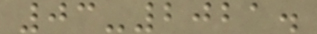03-2021.
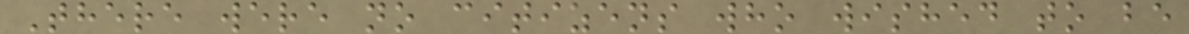There were no citizens who wished to be
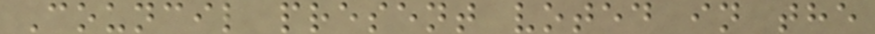Council present voted in the
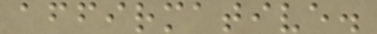affirmative.
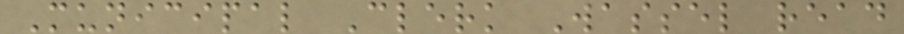Municipal Clerk Wassel read
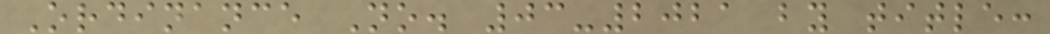Ordinance No. 03-2021 by title:
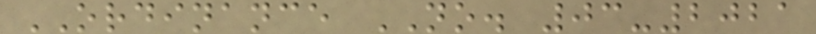ORDINANCE NO. 03-2021
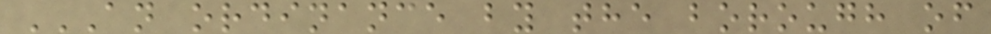AN ORDINANCE BY THE BOROUGH OF
